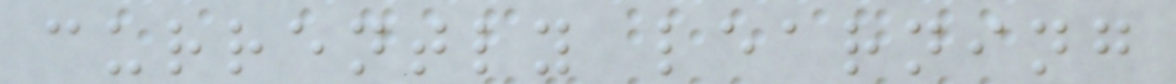currently learning
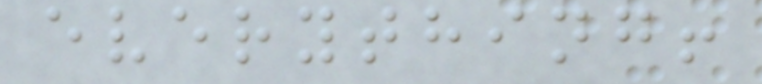everything!
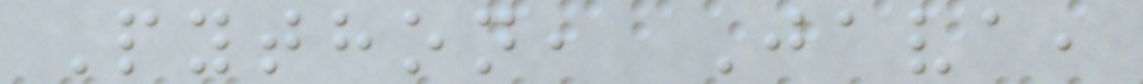Python, Java,
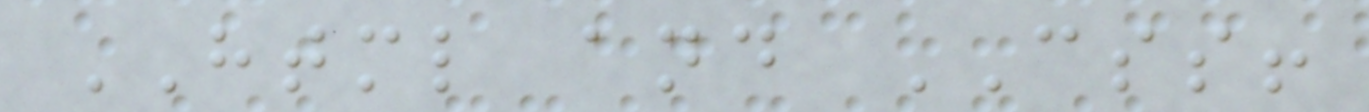HTML and CSS!
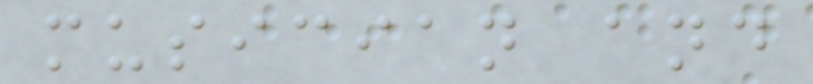musician and
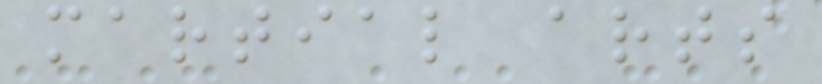martial arts
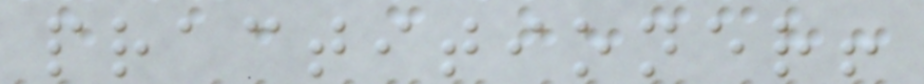practitioner!
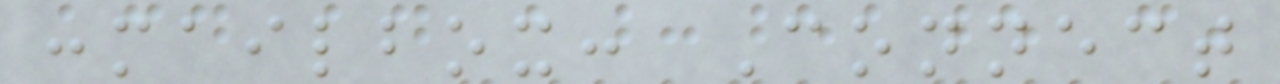:mailbox: Connect
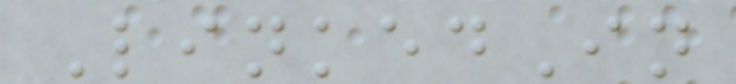LinkedIn
